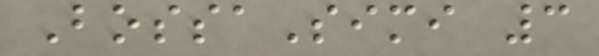BossaSimi 3
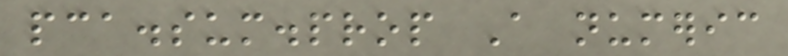pca.sum.prop A numeric
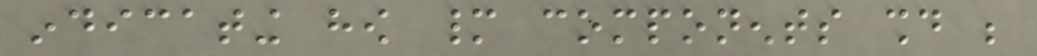indicating how many components should be
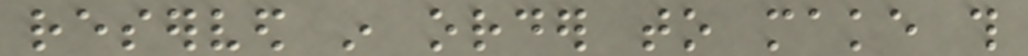reserved in order to make this
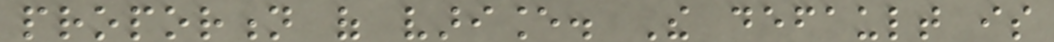proportion of variance. The default is
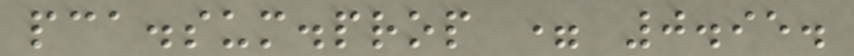pca.sum.prop = 0.95.
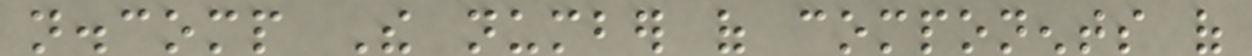n.comp The number of components of
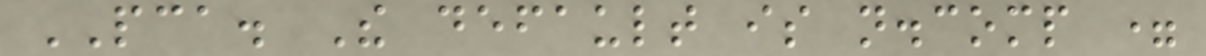PCA. The default is n.comp =
